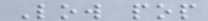Low pop
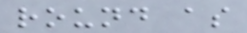round as
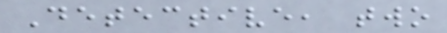Detective, two
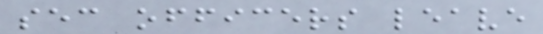sec officers leave
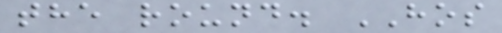the round. HOS
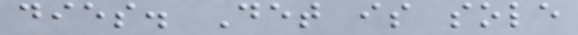dies. Det is sole
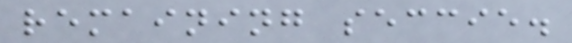remaining seccie.
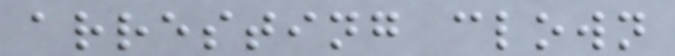arresting clown
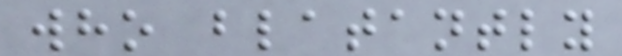who blatantly
